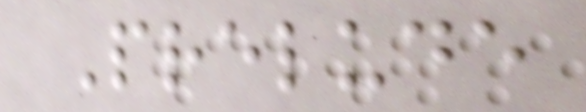Prelude
